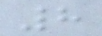8
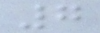7
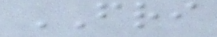FRI
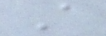A
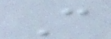C
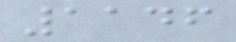1146
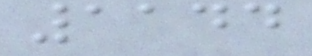1144
